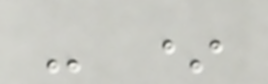- *
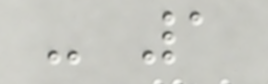- 1
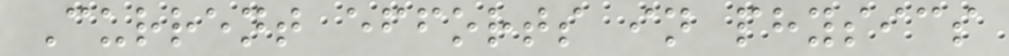Current efforts in physics
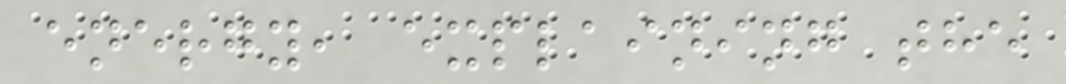energy, explaining the
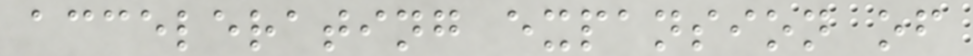accelerating expansion of
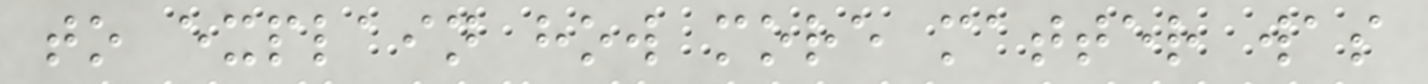to explain how more matter was
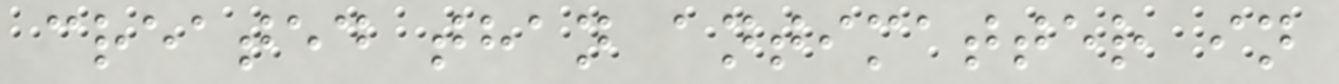created than antimatter in
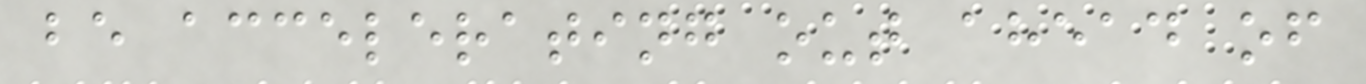be accelerating out ahead of
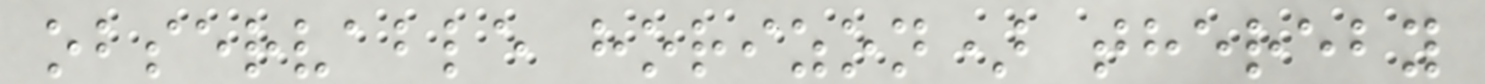observable horizon) thereby
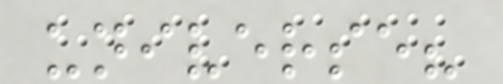universe?
